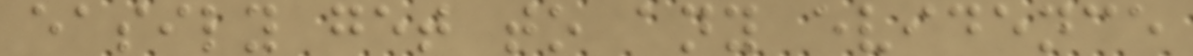easily get to any evidence
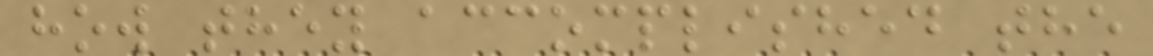how they accomplished the
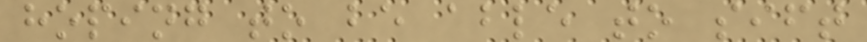hoping to be able to sift
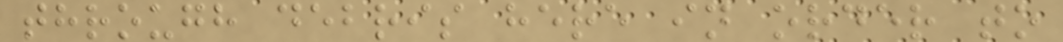through debris here in order to
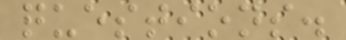questions.
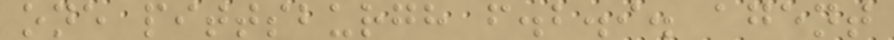one pittsburgh f.b.i. agent
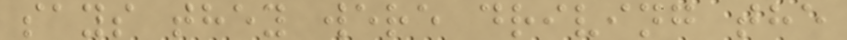says they were driving the
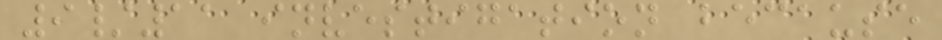9/11 investigation because
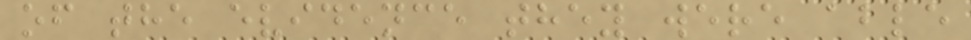of the evidence they were able
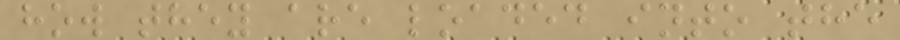how they are loaded into the
